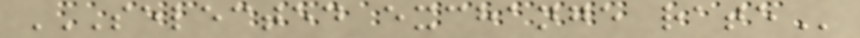SELECTED EXCHANGE RATE
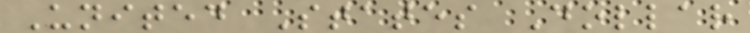United States Dollar
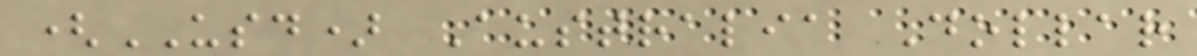(USD) Australia Dollar
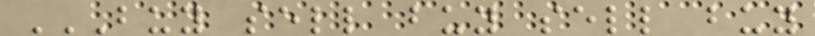BUY SELL BUY SELL BUY
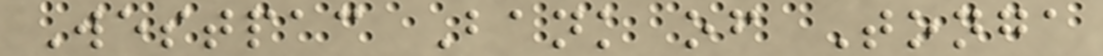Westpac Bank of Tonga
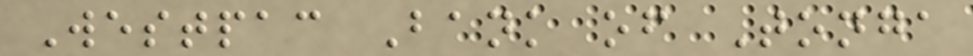Westpac Bank of Tonga
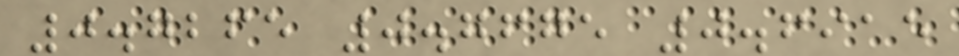0.7265 0.7675 0.6915
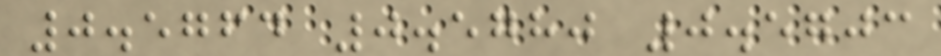0.5764 0.5780 0.5703
